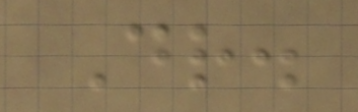Dr.
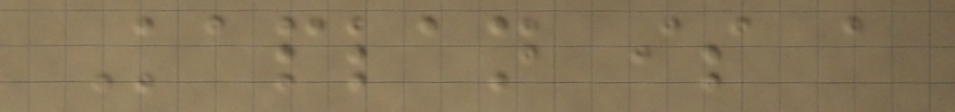Kaplan is a
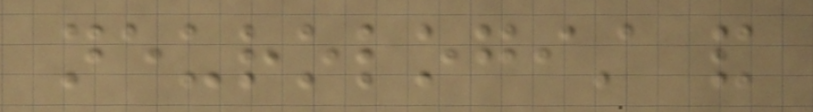neurologist and
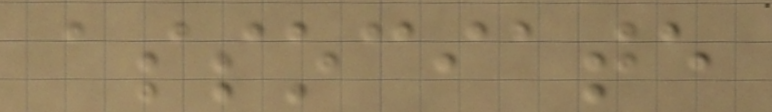associate
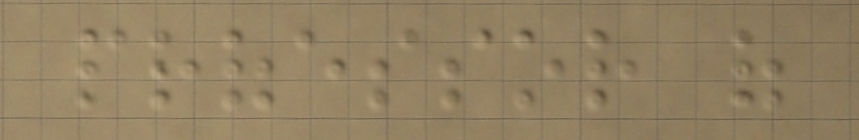professor of
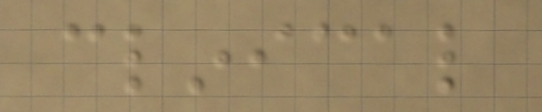clinical
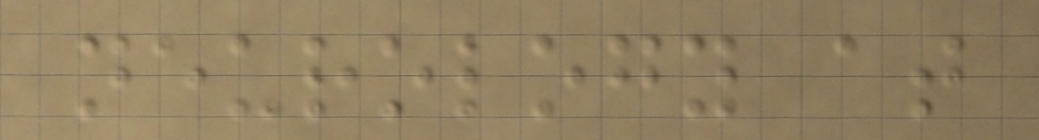neurology at
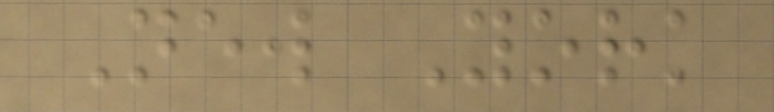New York
